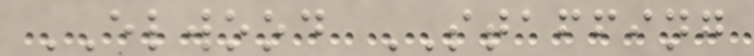ELWOOD STAFFING
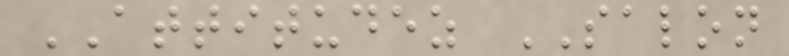ATTITUDEZ SALON
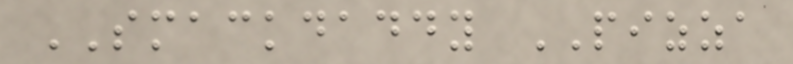SMACKDADDY PIZZA
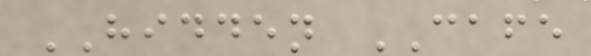HIDDEN CAFE
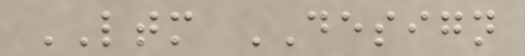LTM DESIGN
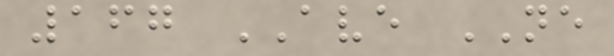167 AVE NE
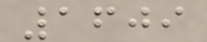1609
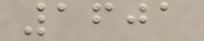1601
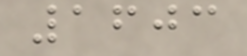1603
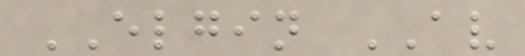ELGIN AV
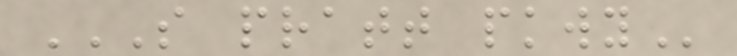S PRATT PKWY
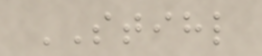STIHL
